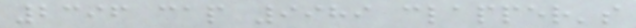2396 cap 9989 clapper's
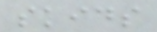skids
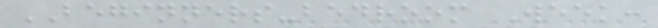BEGINNERS-bedroom Week:
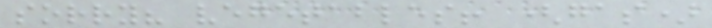sorry? vegetables! (gas)
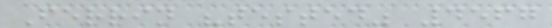Ferrin "tested" 4567
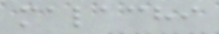malachi
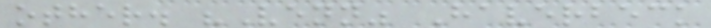other. "Venn" Haverbeck
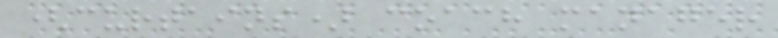(curtains) coach manager
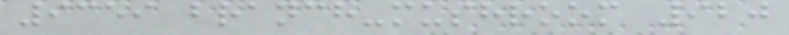9359 branch-mushroom 920
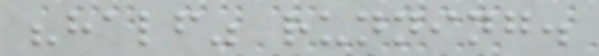"half" running.
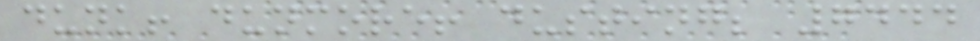dunk! dunmore! dusting; 7444
